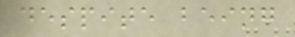despite being
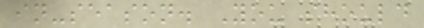in-season. You should
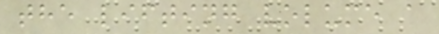the lifting volume a
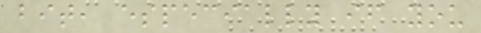bit, especially if you
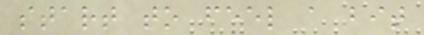start to feel a bit
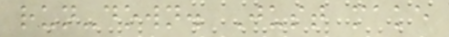run-down. Just make
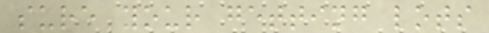sure your getting lots
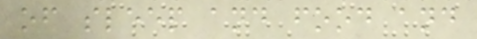of sleep and food and
